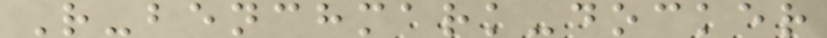R-benchmark-docker
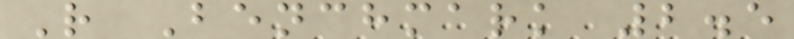R Benchmark 2.5
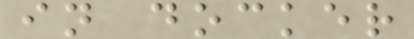in docker
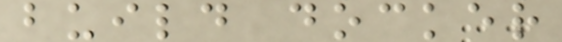build docker
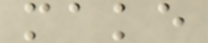make
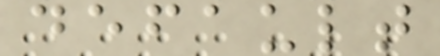default
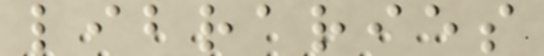libraries
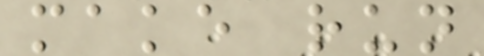make run
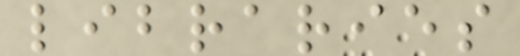libraries
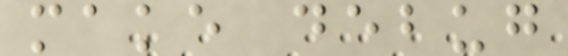make debug
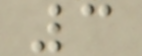3
